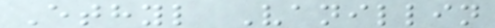Ethyl Vanillin
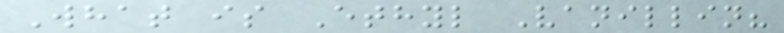What is Ethyl Vanillin?
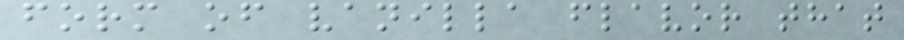form of vanilla flavor that
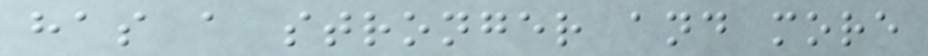has a stronger and more
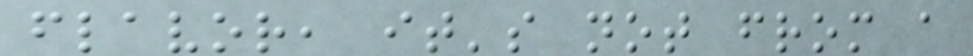flavor, it's not from a
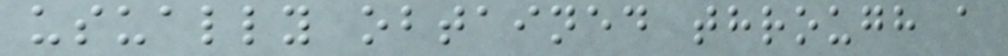usually obtained through a
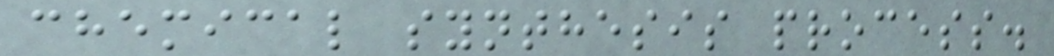chemical synthesis process.
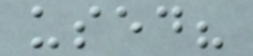used?
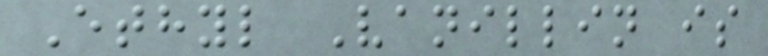Ethyl Vanillin is
